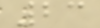23
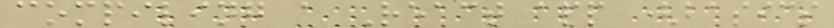compiling a React app (basics
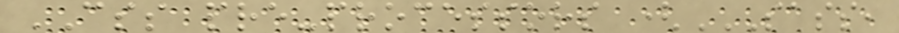CSS pre-processors (SASS,
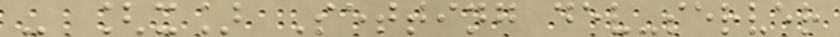- [x] Setting dev-server
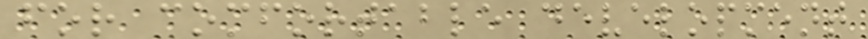for comfortable development
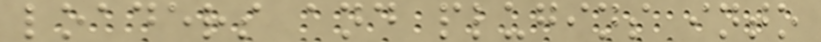loaders and plugins into
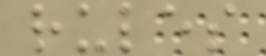rules
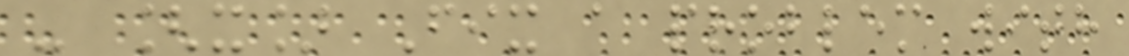- [x] Fix a problem with
